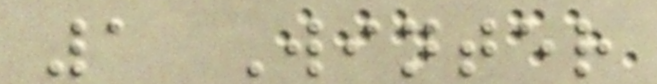1 Winter
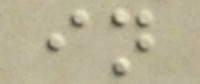in
